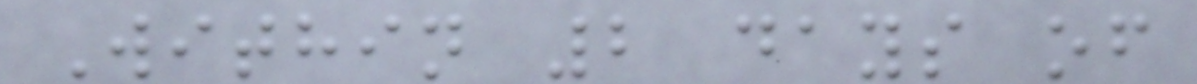Within 2 days of
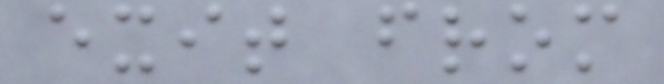exit from
